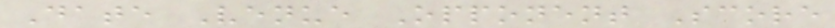Date Venue Opponent Score
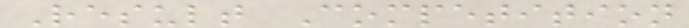Result Competition
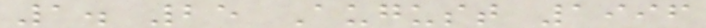1. 25 August 1996
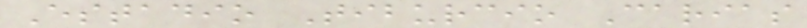Estadio Tiburcio Carias
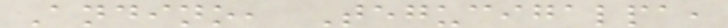Andino, Tegucigalpa,
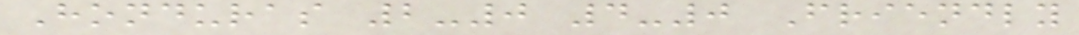Honduras 2-0 4-0 Friendly
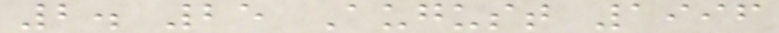2. 25 August 1996
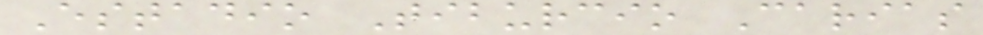Estadio Tiburcio Carias
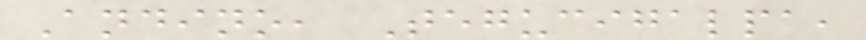Andino, Tegucigalpa,
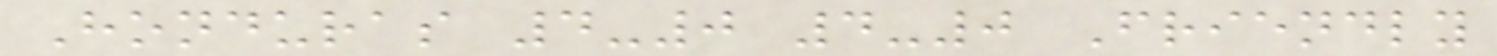Honduras 4-0 4-0 Friendly
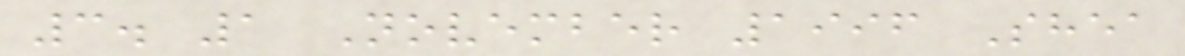3. 1 November 1996 Shea
